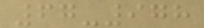67-978
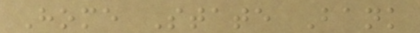Home State Bank
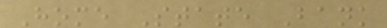Home State Bank
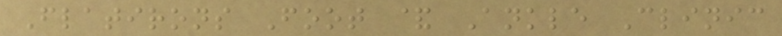Flatirons Foot & Ankle Clinic
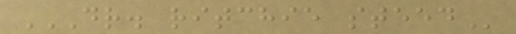DR. RITCHIE STEED
